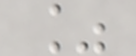%
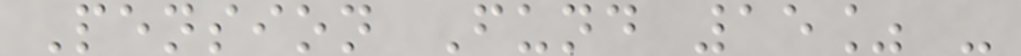Pension Fund 15% -
